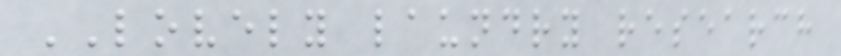LOVELY laundry research
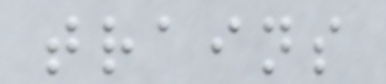trains
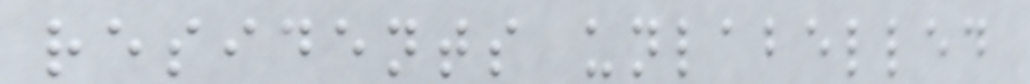residents unlabelled
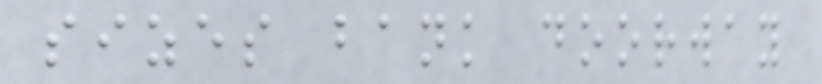sizes bank doorway
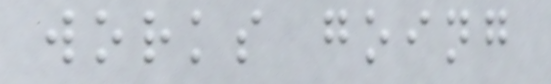works going
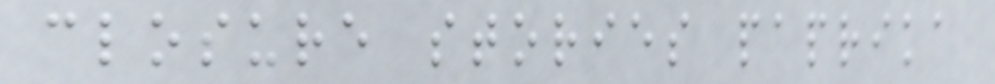closure stories paprika
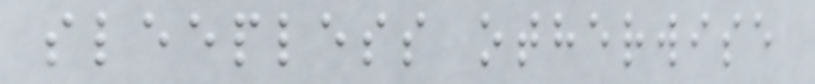sleepless otherwise
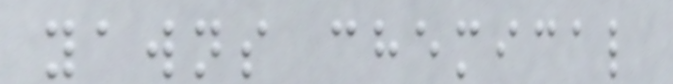yawns chemical
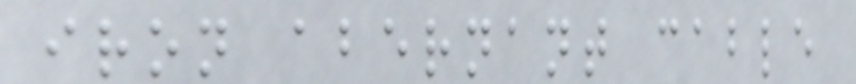iron abernant cable
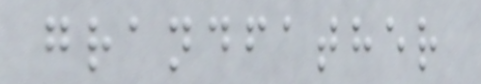grandfather
